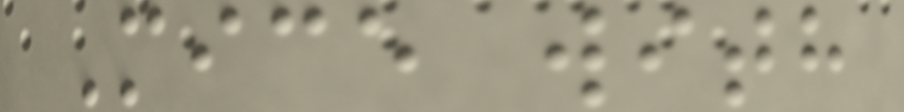Mice with
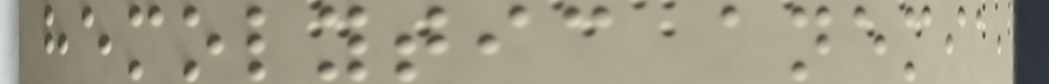hemolytic anemia,
